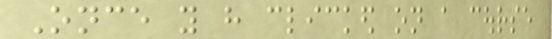Once you have clicked on a course
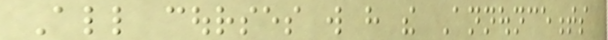All courses will have the Announcements
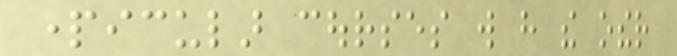particular courses will have the other
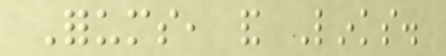Forums, and Links.
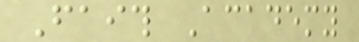Faith Academy
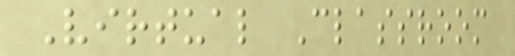Virtual Classroom
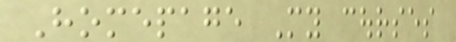Homepage My courses
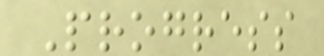Progress
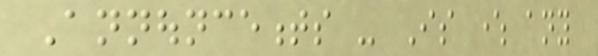Announcements - Is where any
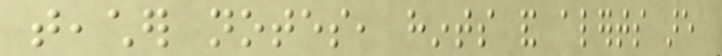teacher notes, hints and alerts are
